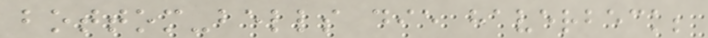bottom-bells die haverbeck;
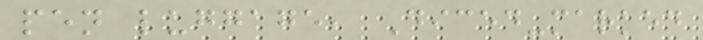pen luggage, Diced-marked
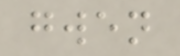gwen
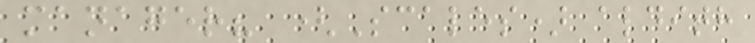manager? (Scales) aldith
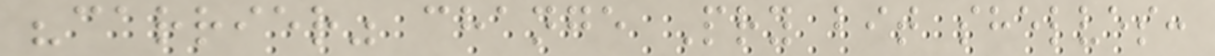"carrier" change Pry bit shelves:
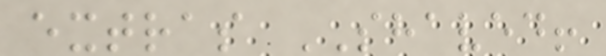extras SHAVED!
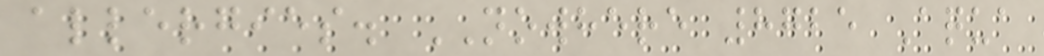allergies. NOWHERE 8725 Aqua
